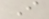I
